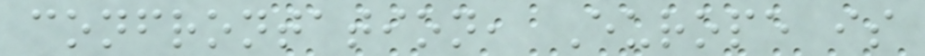confrontation, Europe is
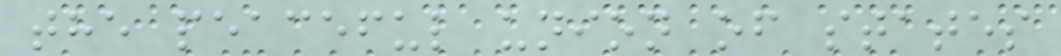the peaceful union of states
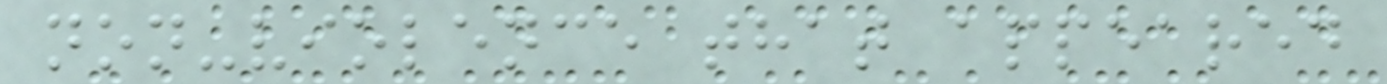non-violence that appeared
